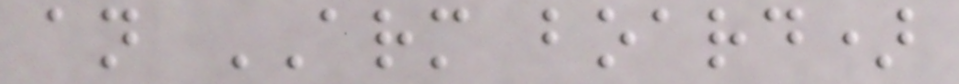an ARM board)
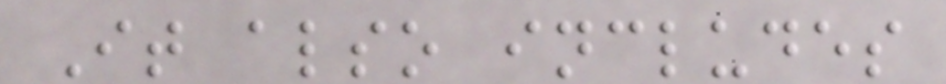It also includes
